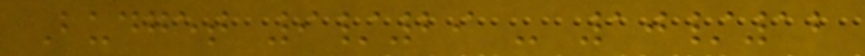Budget 9/29 - 10/12
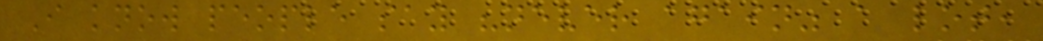I know people say "never again" a lot,
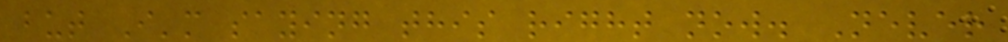but I'm saying this right now. Never
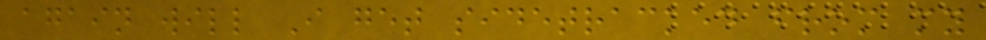again will I get sidetracked from my
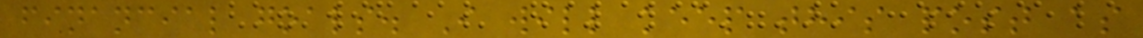financial goals. I will keep this post as
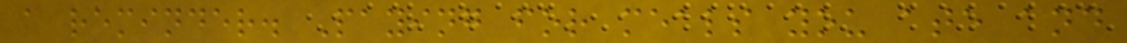a reminder. Paying for meals you ate and
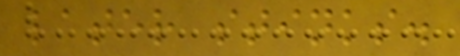later stinks.
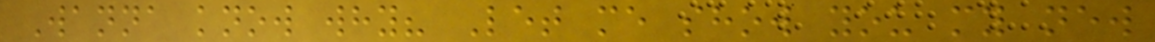Wanna know why? Let me show you my new
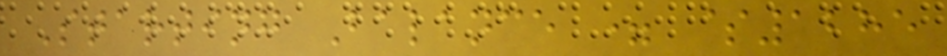Starting Balance = $1285
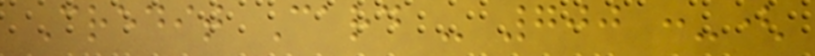Credit Card - 700 :-(
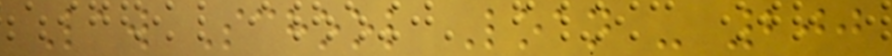Law School Loan - 200
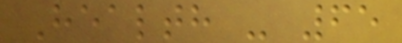Health - 65
